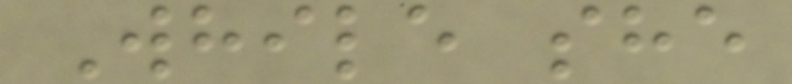While she
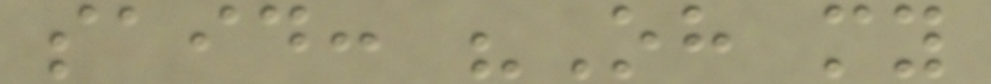said: "Oh my
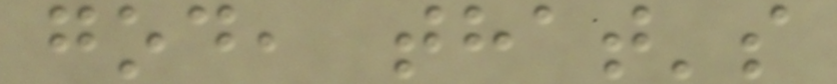god, that's
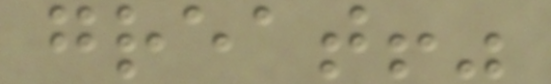great!"
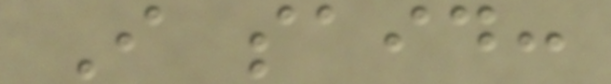I said:
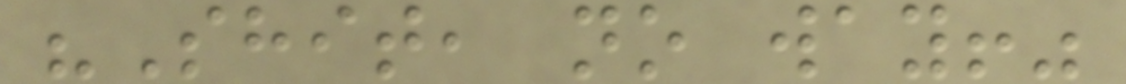"Shit, no way!"
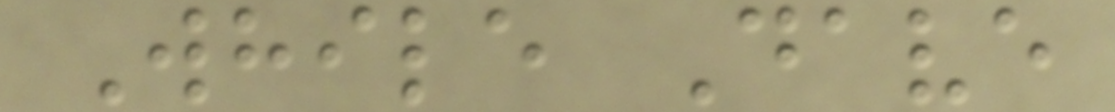While Dave
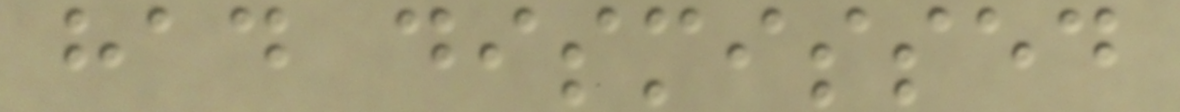had dismissed
